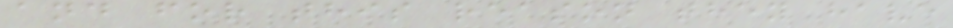and for this reason they have
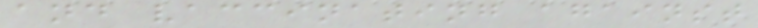and vaccinating against
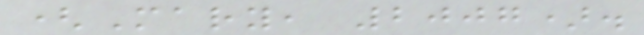(Mary, 2007).
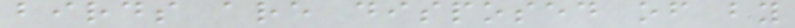birds are disposed of by
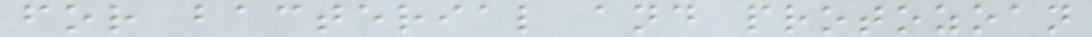for bacterial and protozoan
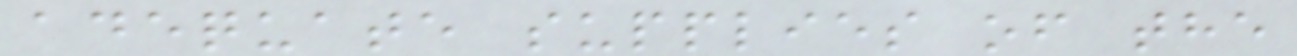adequate supplies of the
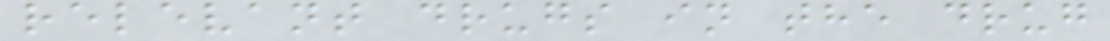relevant drugs in the drug
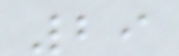29
